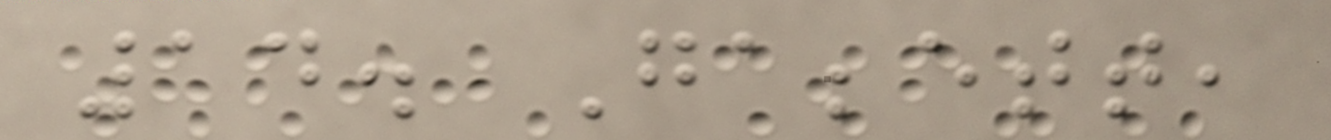14. Gabbett,
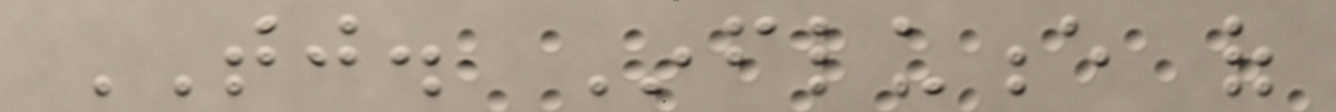TJ. Influence of
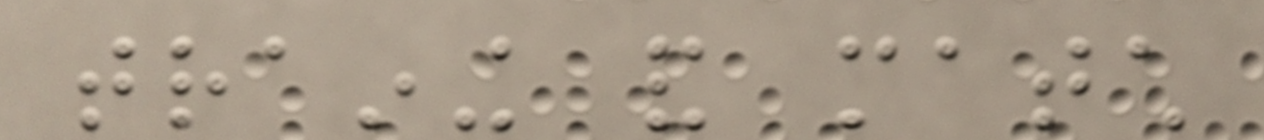training and match
